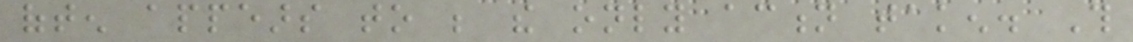often appears to be the only action taken. This
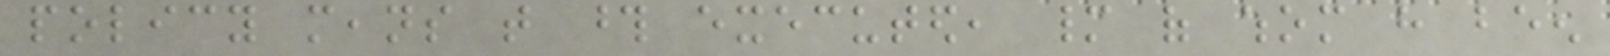policy means that those executed, many of whom have been
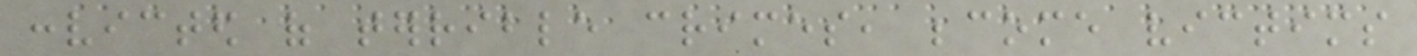convicted of terrible crimes, become victims
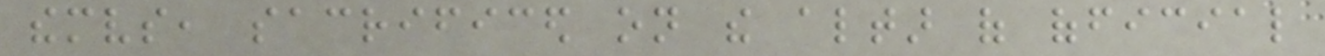themselves, sacrificed on the altar of official
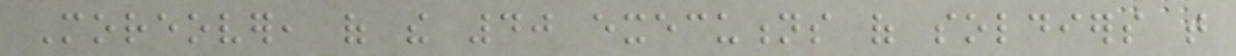Moreover, of the 40 executions of soldiers that
